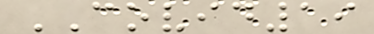COVID19
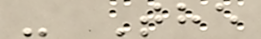- The
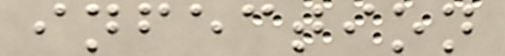infection
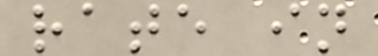rate in
